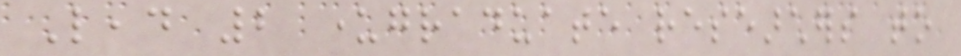Lead 2 undergraduate researchers to
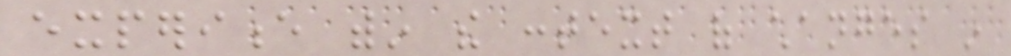experience within the context of changes in
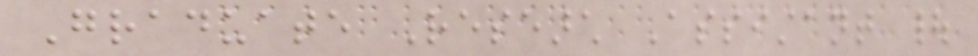Graduate Research Assistant |
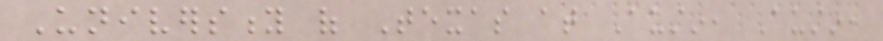University of Texas at Austin, Austin,
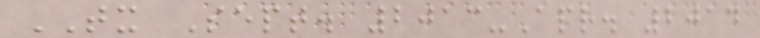TX Sept. 2013-Apr. 2014
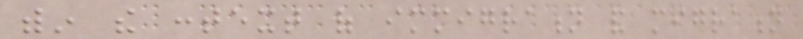within the context of immigration and migration
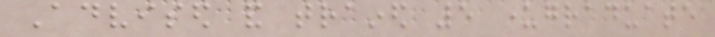Advised and trained 5 undergraduate
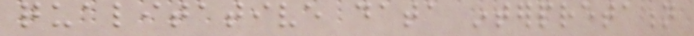qualitative data interpretation
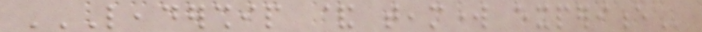LEADERSHIP & TEAMWORK EXPERIENCE
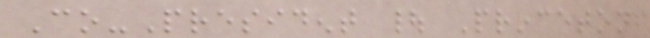Co-President | Princeton
